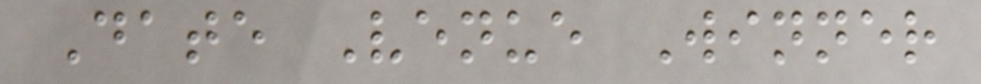Date Venue Winner
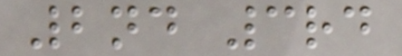2nd 3rd
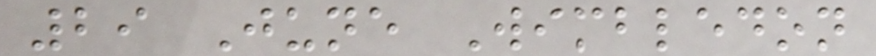29 June Wimbledon
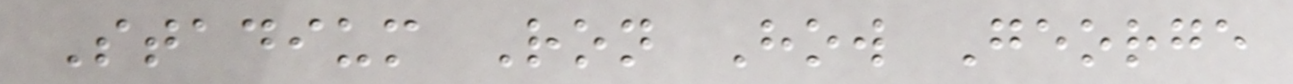Stadium Ron How George
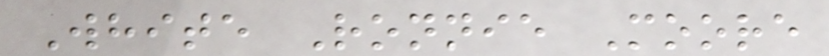White Ronnie Moore
